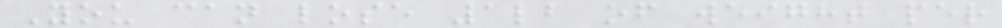You can lose 1lb of weight per
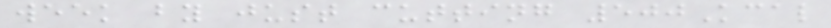week by just cutting 500Kcal
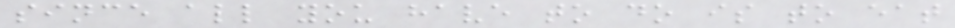since all you have to do is to eat
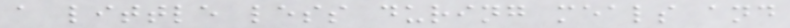a little less during meals and
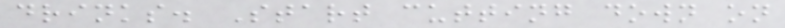drinks. Start cutting down on
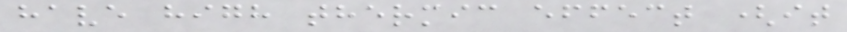have high thermic effect (it
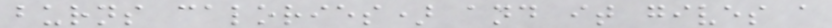burns calories) and it gives a
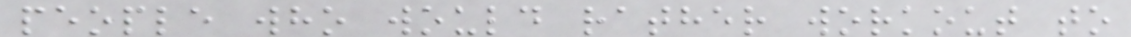people who would rather workout to
